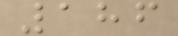186
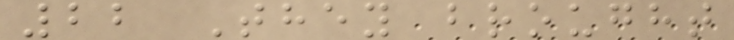22 They brought
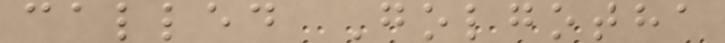called Golgotha
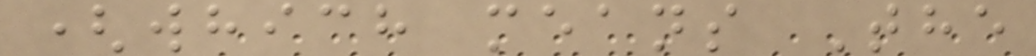(which means The
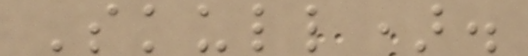Skull).
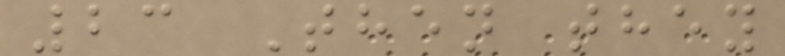23 Then they
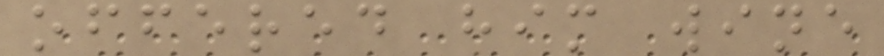offered him wine
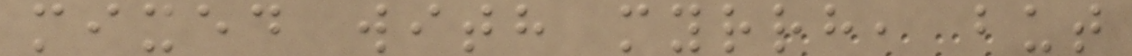mixed with myrrh, but
